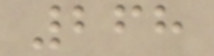268
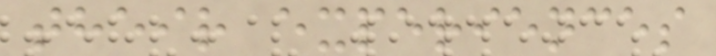their experiences
